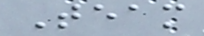Team
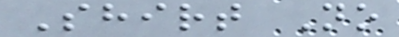Shirt No
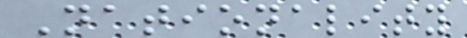Nationality
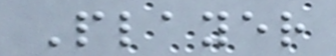Player
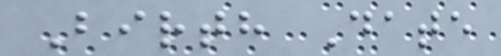Birth Date
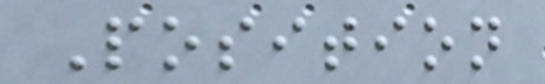Position
